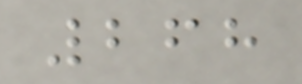268
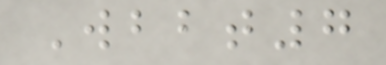Wbbt7
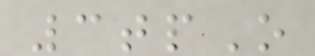3tpO
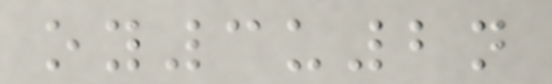oy3u2n
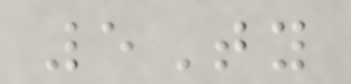5Ty
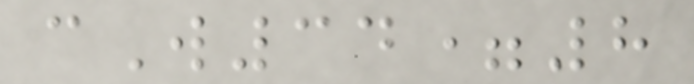cW34=8
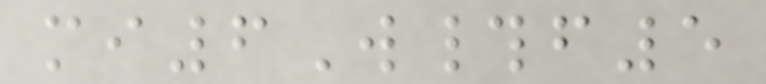mi6W#f5
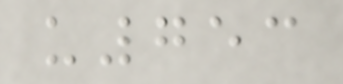u753
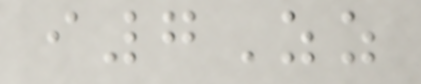i7Zz
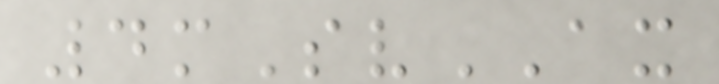4mSvAX
